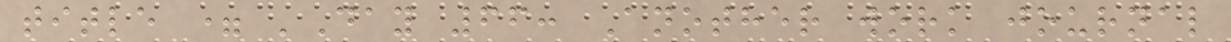title = 'Day 66: Another work journal
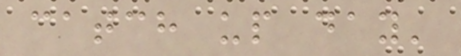catch up day'
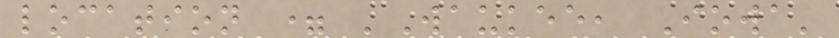location = 'Waukee, Iowa'
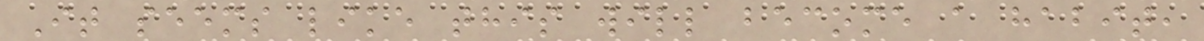It seems like this will become a habit,
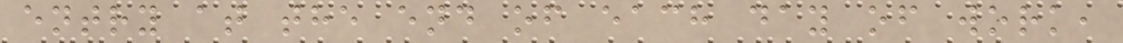entry at the end of each day of work,
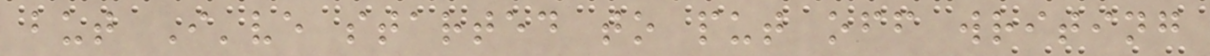but I've started to put off writing
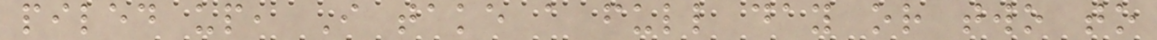piled up, I take a full day or two to
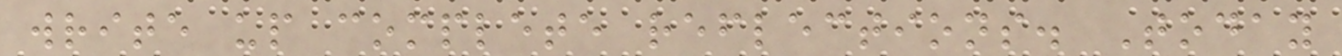write up complete reflections. Today
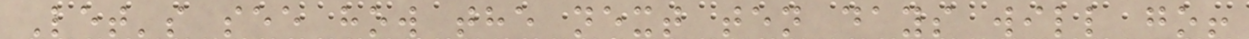Let's see how the next ten days will go!
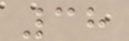38
